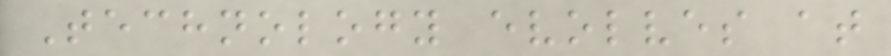Technology evolves at
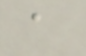a
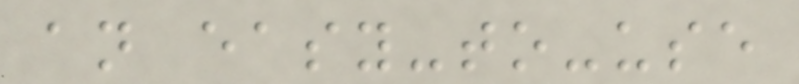an easy-to-use
